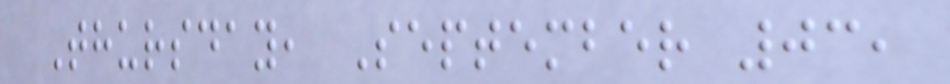Thursday, September 03,
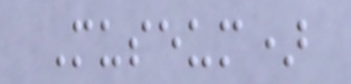Museum)
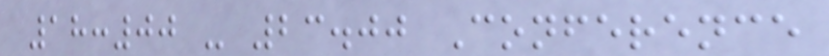18:00 - 23.00 Conference
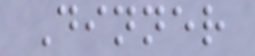Dinner
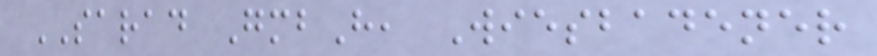SARAD GmbH, Wiesbadener
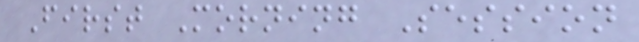First Morning Session
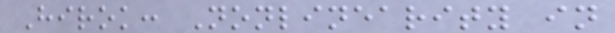Hirok: Nonlinearity in
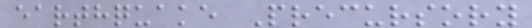earthquake Precursory
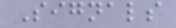Signals
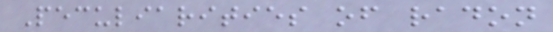Peculiarities of radon
